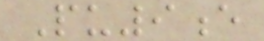Pu9e
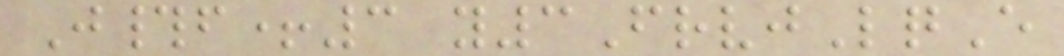J#f+3 y3FrvjLqE
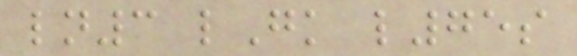ln3 lGk l75s
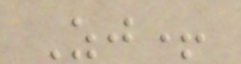Zj+
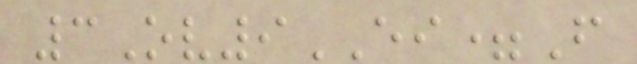3Ov9EI=F
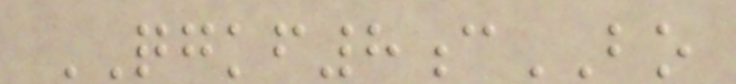QGKF8cBO
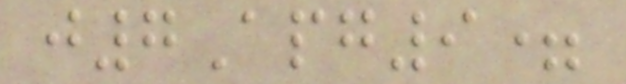j7Apg9=
